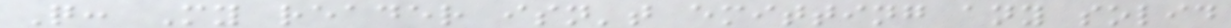Q: My reader isn't emitting any solid
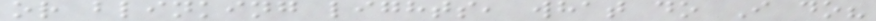or blinking lights, what do I do?
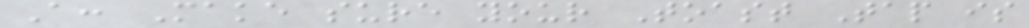A: Make sure your Toast Tap is
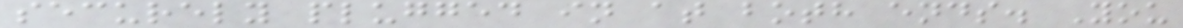securely plugged in at both ends. You
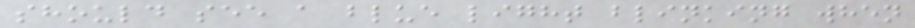should see a blue light blinking when
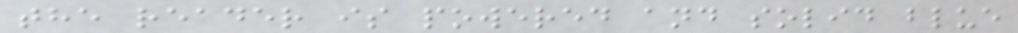the reader is powered and solid blue
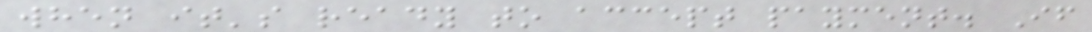when it's ready to accept payment. If
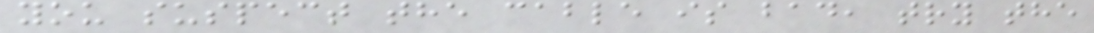you suspect the cable is bad, try the
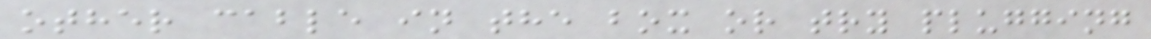other cable in the box or try plugging
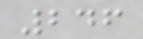246
